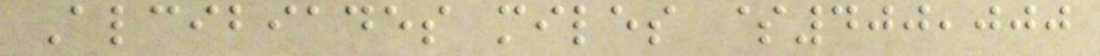Alcibiades miles $400,000
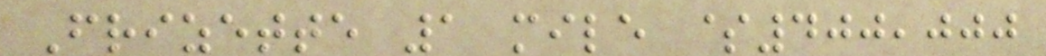Frizette 1 mile $400,000
